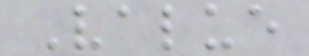Value
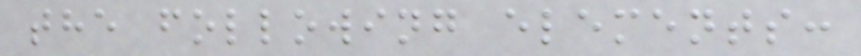the following elements:
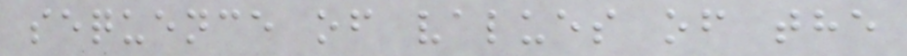sequence of values of the
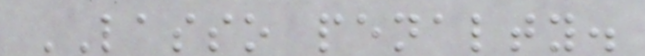LASSO penalty.
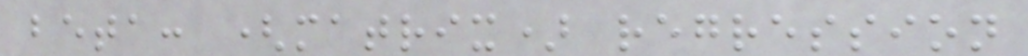beta: (matrix) regression
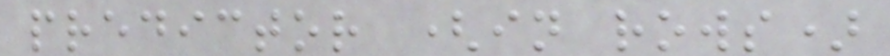predictor (in rows)
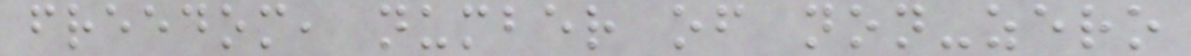freedom, number of non-zero
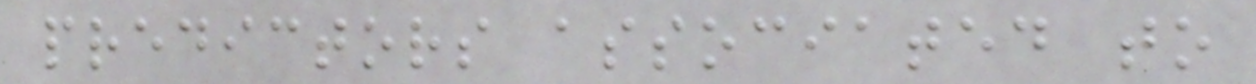predictors associated to
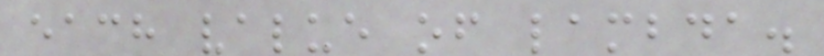each value of lambda.
